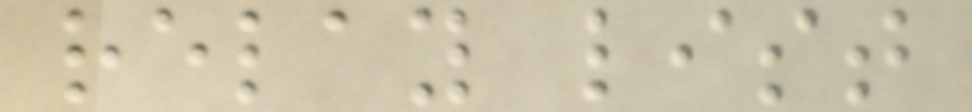relay list
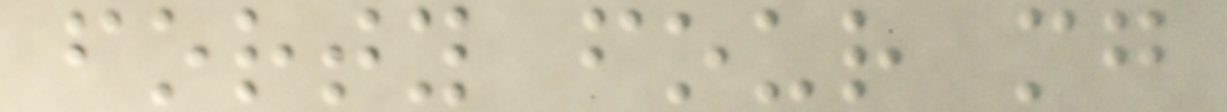forty four mg
